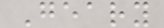Geary
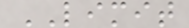LIMIT
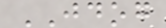JDOG
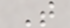T
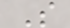S
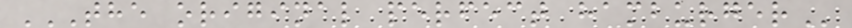THE ORIGINAL PERFECT HAMBURGER
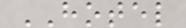HOTEL
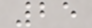25
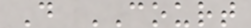D COURT
